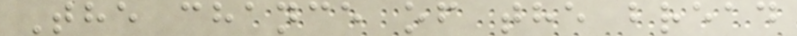The chance of the bread
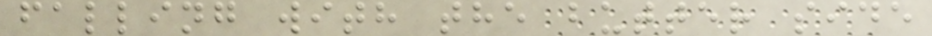falling with the butter side
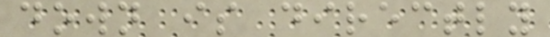down is directly
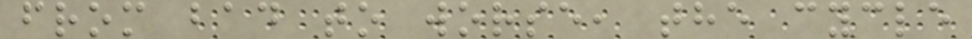from bad to worse, the cycle
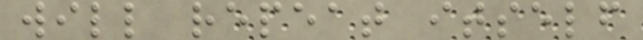will repeat itself
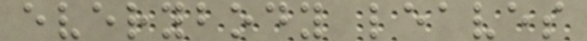everybody leaves
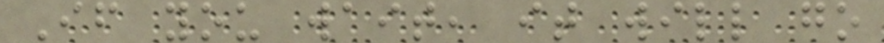If you wait, it will go
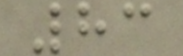83
